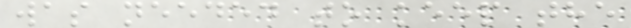was needed to keep the
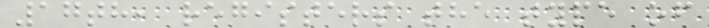17th, registers the type of
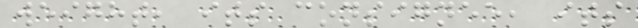weight, its consignee, its
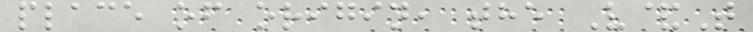place of origin, the V&T
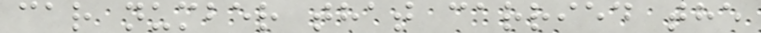car number that carried the
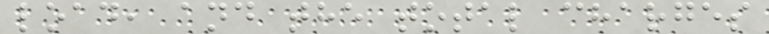load, and the total charges
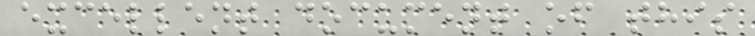excellent document of this
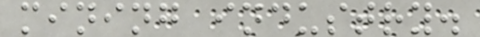mining industry.
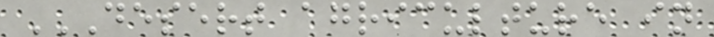DESERT AGRICULTURE IN
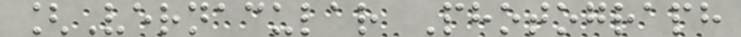[Vernacular Photograph
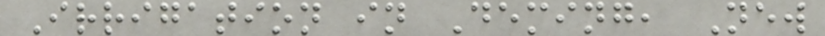Irrigation in Deming, New
